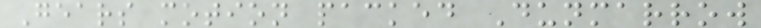Gears motion packed Dunmarrow
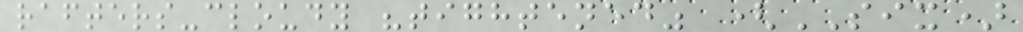rafters-cloudy "tightened" (SIX)
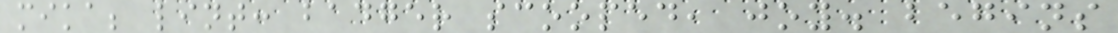mika; lint: badger scooped, joy. begins
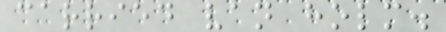carried van holm.
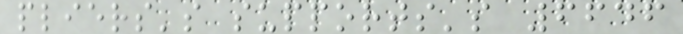pliers's supports's 6646
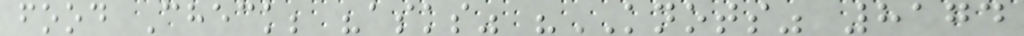food Check; "asks" "KNOTS" 8174
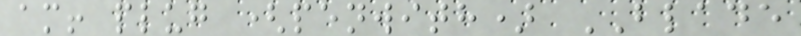am! plug (penwith) BLADE
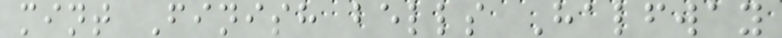mint Finish bells Halfway
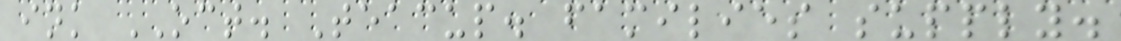ink OCT. Teacup. families supply.
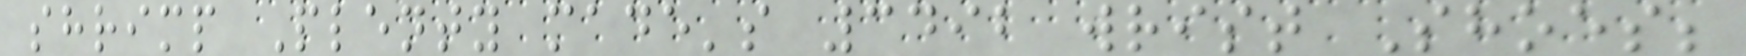shrimp Plenty made's 3492 wrist Shoes;
